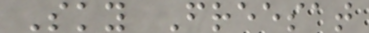Sky Freesat
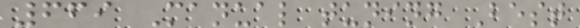669 Manual tuning Best
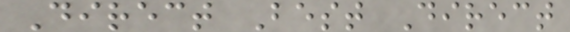Direct Best Direct
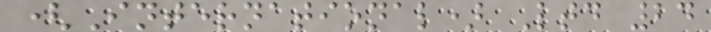(International) Ltd 24
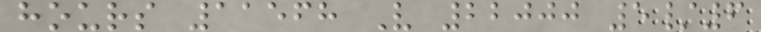hours 11568 V 22000 5/6
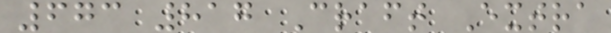673 817 Craft Extra
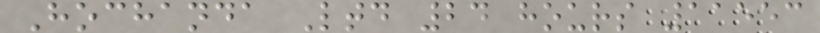Hochanda Ltd 24 hours 11553
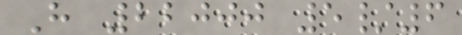H 22000 5/6
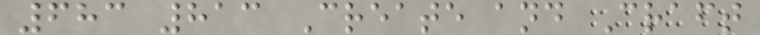683 813 Create and Craft
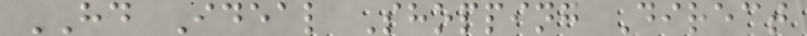HD Ideal Shopping Direct
